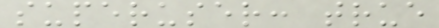superuser: true
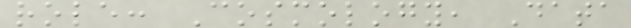role: Cosmology, Data
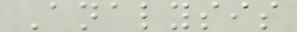Analysis
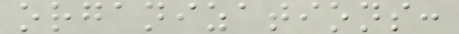organizations:
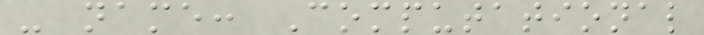- name: Computational
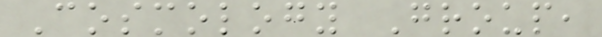Cosmology Group,
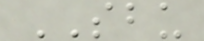SBU
